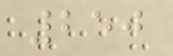250
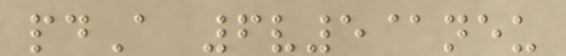pdA 6v5@neu
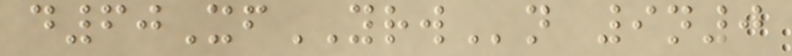d60XfYRWn 9n0
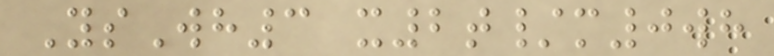YsWh3 x2t/m0wh
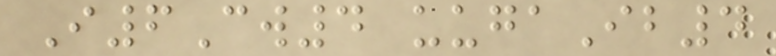I6Cw4 uugaIb4
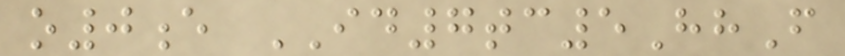o0e ID7tc5HhF
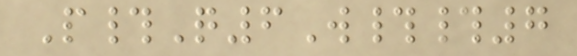P#Q6W##7
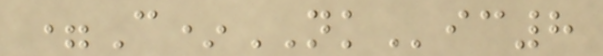=C*NKic8
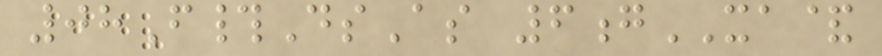08F#DsAs 6gXA&
